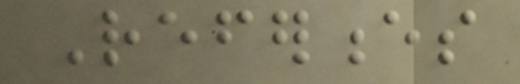References
